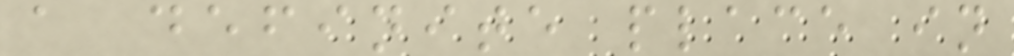a definite place in
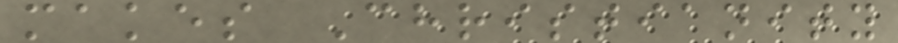makes Christianity
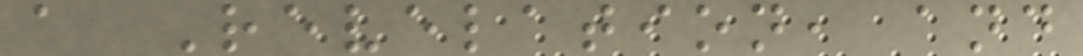a Revelation, and
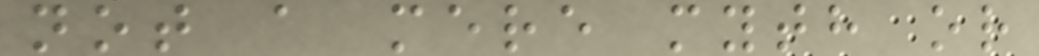not a mere myth or
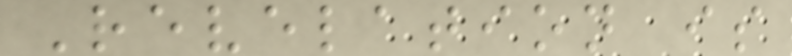Revelation is
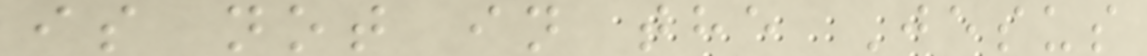is not in the Jesus
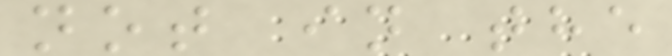not in the
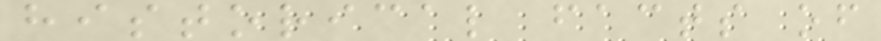historical facts of
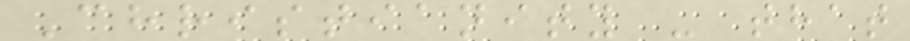Christianity - that
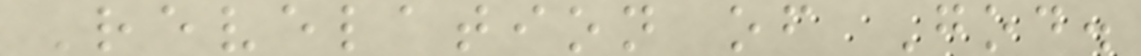Revelation of God.
